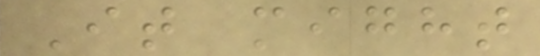It might
